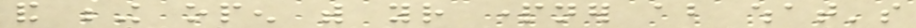and being open with your partner about what's
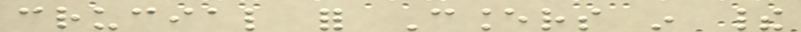crucial for Cancers in their
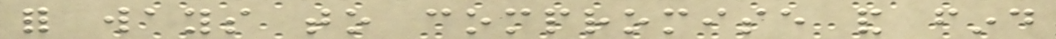for ways to compromise and find
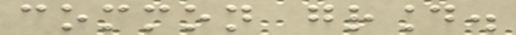common ground.
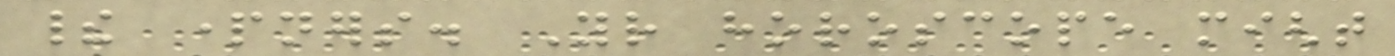their partners. Your horoscope might
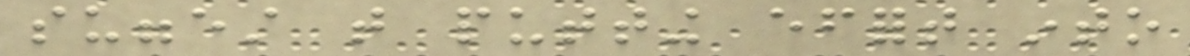suggest that putting effort into
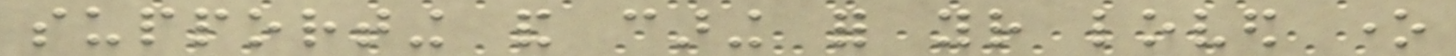supporting and caring for your loved one
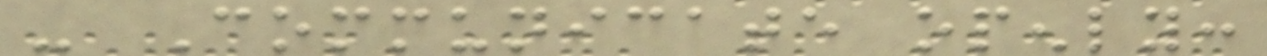- Communicate openly:
